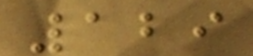129
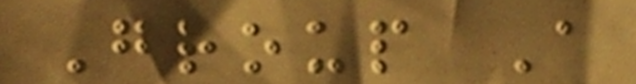Group A
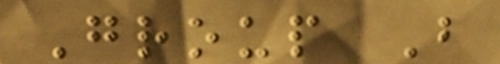Group B
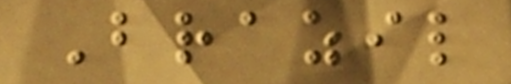Brazil
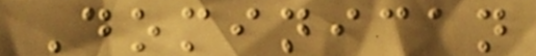Dominican
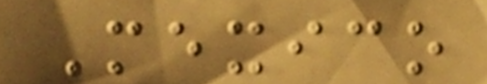Mexico
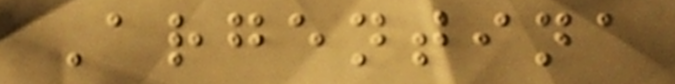Argentina
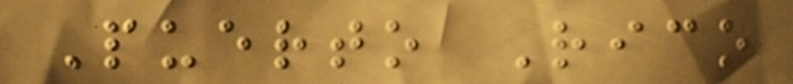Puerto Rico
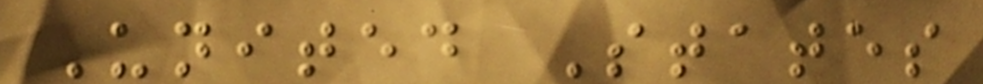United States
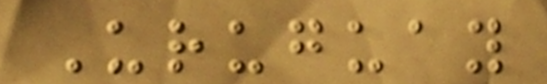Uruguay
